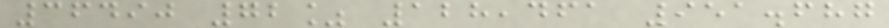36490 72% 128,461 951.687
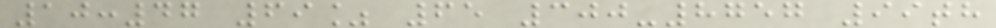10:47 69% 65 300-8757 99th
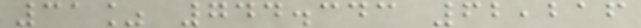31% 744.343 62,216
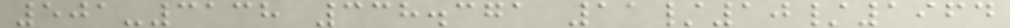501-3138 338.371 11/10/1964
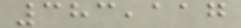383,117
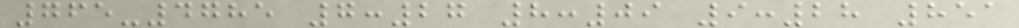765-4785 7:27 8:09 9:28 851
